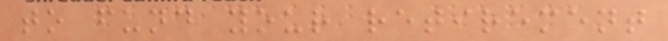to fund your retirement
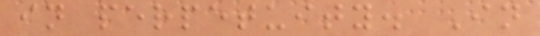in perpetuity. In
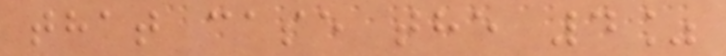that case the 4%
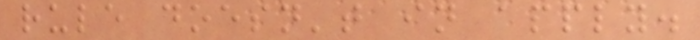rule doesn't in apply.
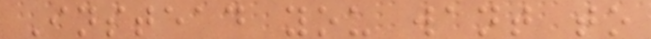Instead you want to
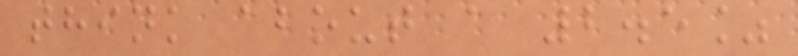think about a 2.5%
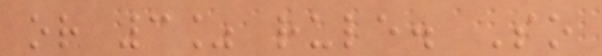or 3% rule. So
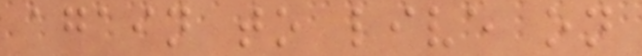again to live on
